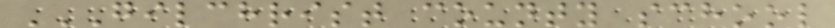GILCHRIST COUNTY SCHOOL
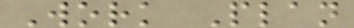Work Plan
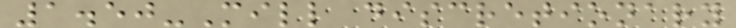1.50-Mill discretionary
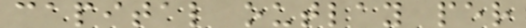capital outlay per
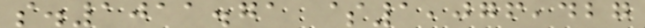s.1011.71 $1,076,427
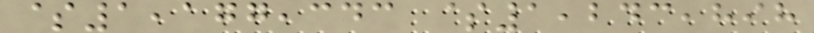$1,177,343 $1,243,898
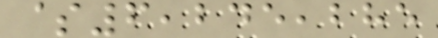$6,245,285
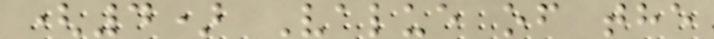(4) Value of the
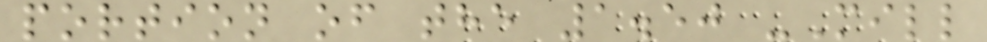portion of the 1.50 -Mill
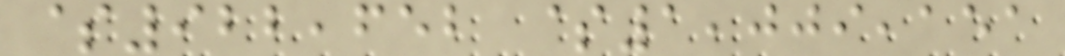$922,652 $1,009,151
